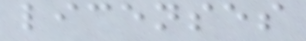licenses
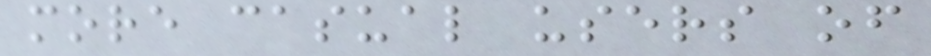more casual users of
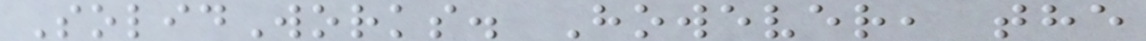SolidWorks. However, the
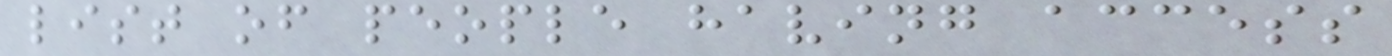list of people having access
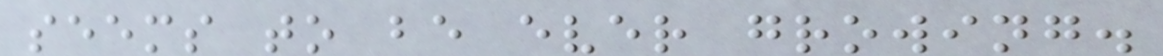seems to be ever growing.
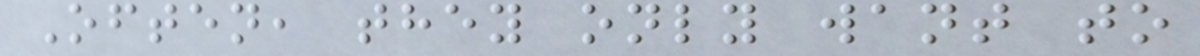Often, they only want to
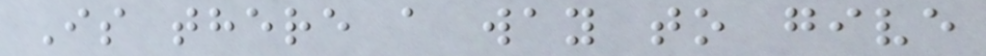Is there a way to give
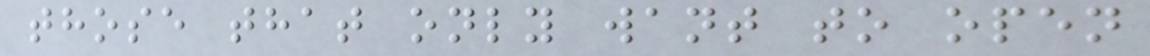those that only want to open
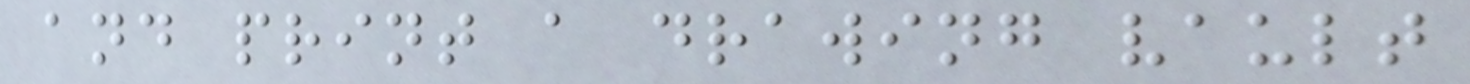and print a drawing vault
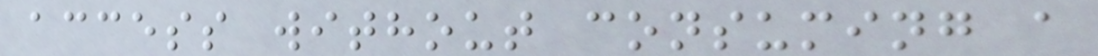access without consuming a
